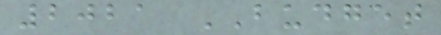2021 BUDGET
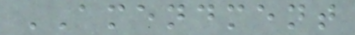AMENDMENT
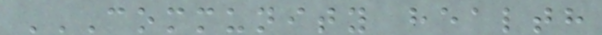COMMUNITY HEALTH
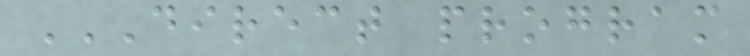DIRECT PROGRAM
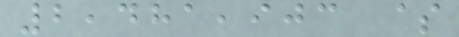2,481,903 $
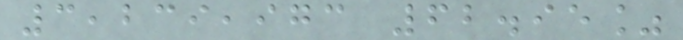3,239,973 62.95%
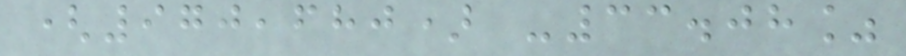(970,680) -33.08%
